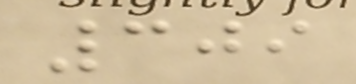309
